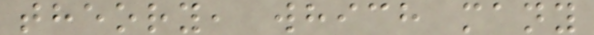theory, which many
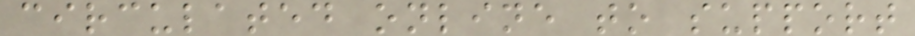circulated online to support
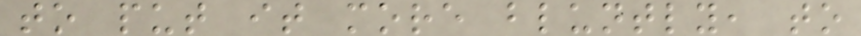to put it more bluntly, to
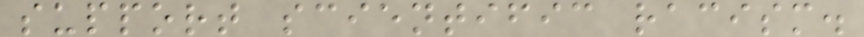support scientific racism.
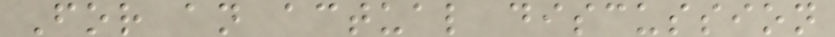For an actual discussion
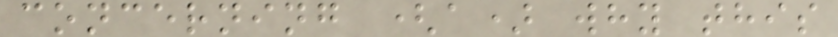concerning (a) why this
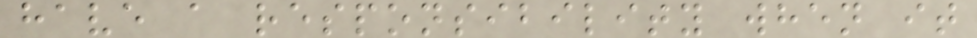have a responsibility when it
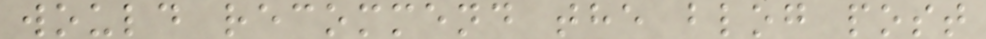would recommend the blog post
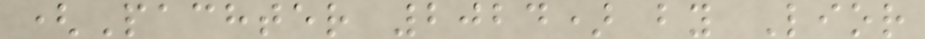(Pachter 2024) by Lior
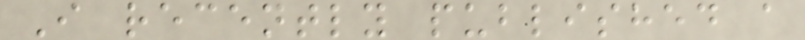I recently published a
